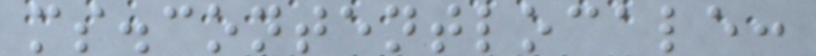ms.contentlocale:
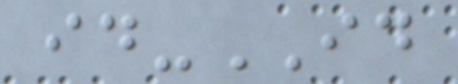id-ID
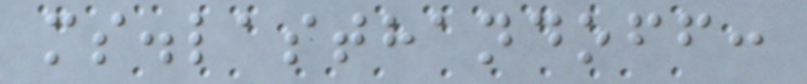ms.lasthandoff:
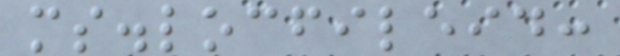ms.locfileid:
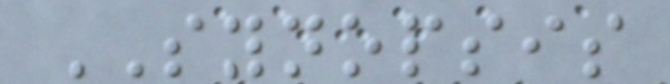SYNOPSIS
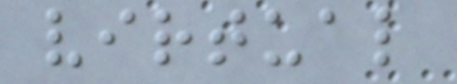virtual
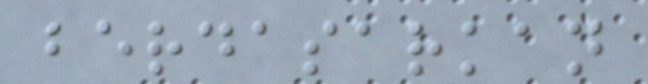berdasarkan
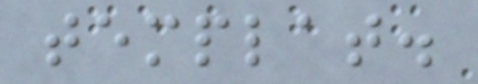templat.
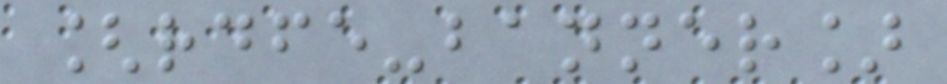[rdfe-banner]
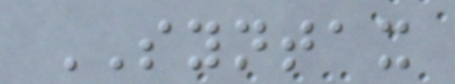SYNTAX
